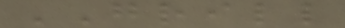GRILL
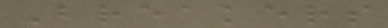Breakers
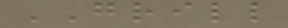GRILL
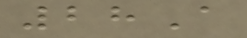28A
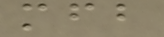mfb
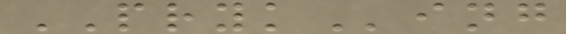PRYKing
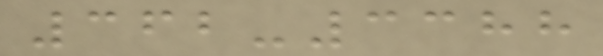362-3388
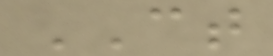CT
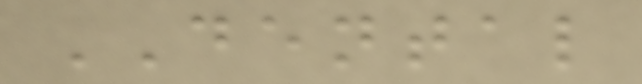DENTAL
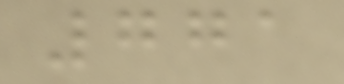771
